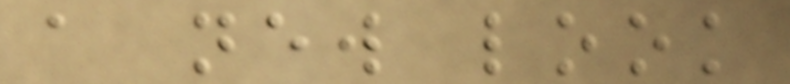a new look
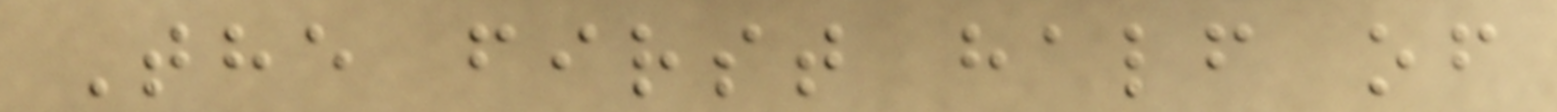The first half of
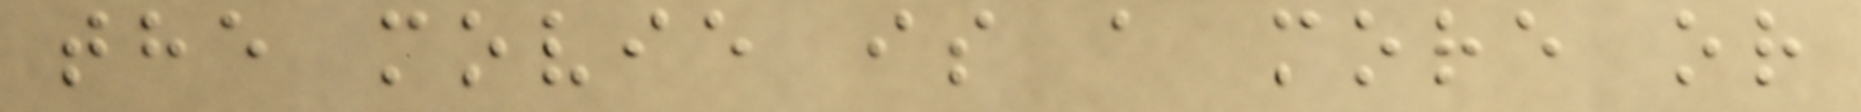the movie is a more or
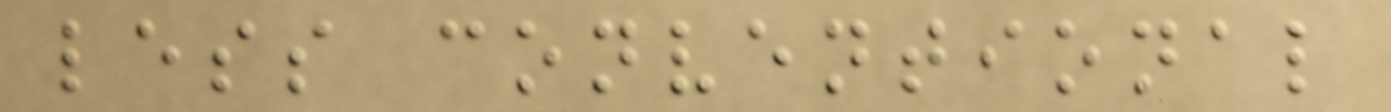less conventional
